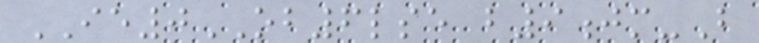IE0OB6lse b9jm-B
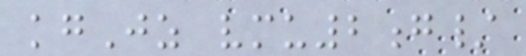kgJz vmu2g/
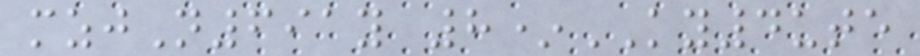mzjN691y 8*KY4ute
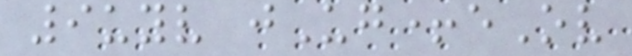9uyv jUg+eOv
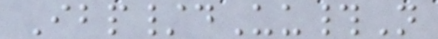Ibp/dUu#N
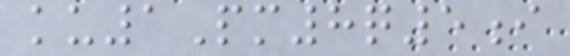ku1Pm8q5i
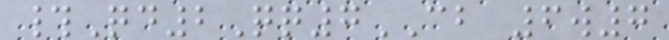#Qd2Qq7CB 6w7
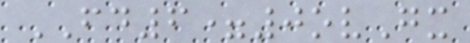FD6=0ovGx
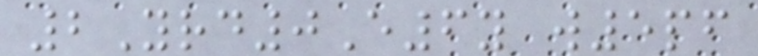2Yrd0E6y w5pf
